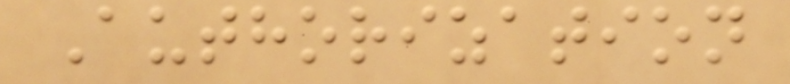Authorization
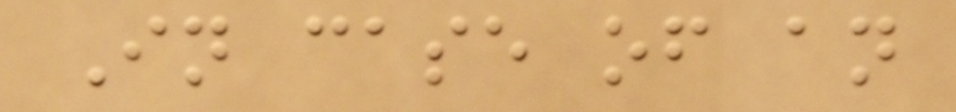In case of an
